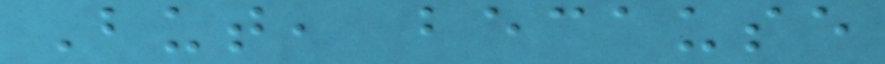But, because
